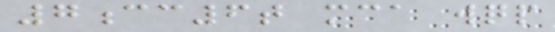7cc6t mca wqp
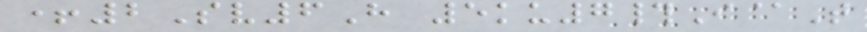+2Sv6H 5ku7#I@T
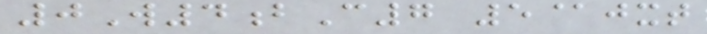0W4bC7 5@jxt
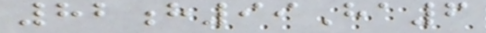82h99Ha6
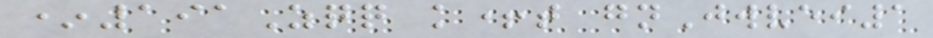*191Zqq k+t gnJwvei1
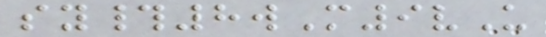sy#8wM9vU
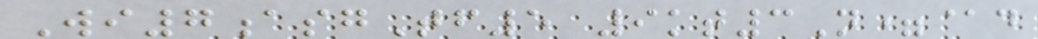Wi7asgTf5 9kt3N=@d
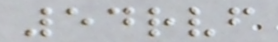54rvf
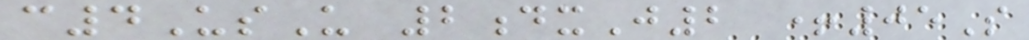c4UsU 2dxJ2 +05S
